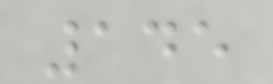145
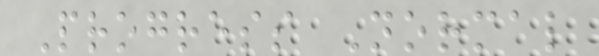Progress Normal
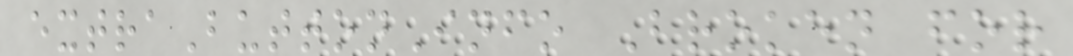extraButtonInfo Broken for
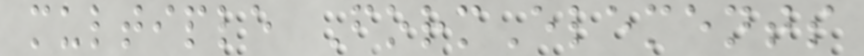multiple FormElements
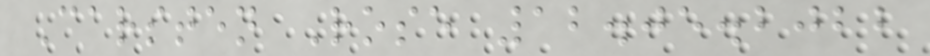Carsten Rose 12.05.2022
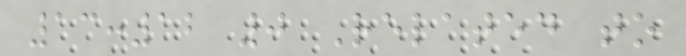13:12 0 Related to
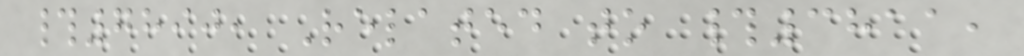#7890, Related to #3811,
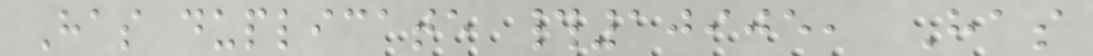Has duplicate #10905, Has
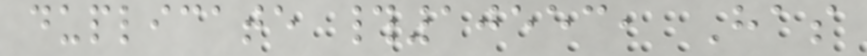duplicate #10553, Has
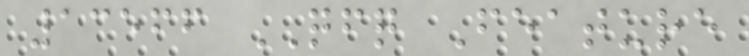13566 QFQ Feature
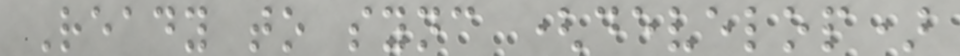Ready to sync (develop)
